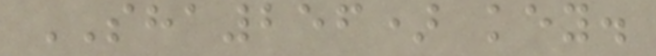SHA256) key.
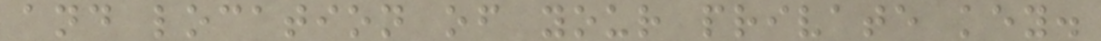and location of your private key.
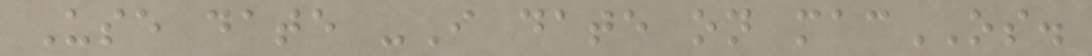Use date -I date on macOS.
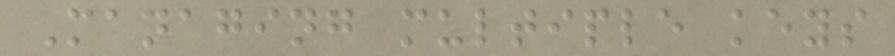Managing multiple keys
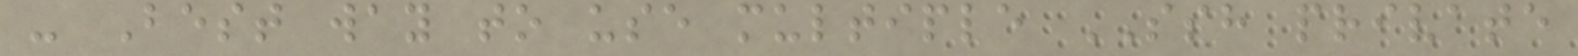- Best way to use multiple SSH private
